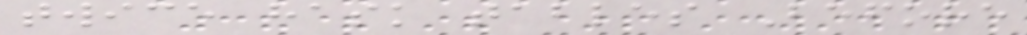twice hask tables Before
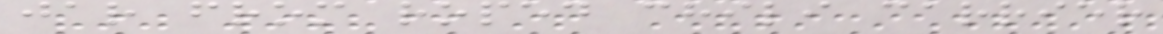jar from roped chili carrier
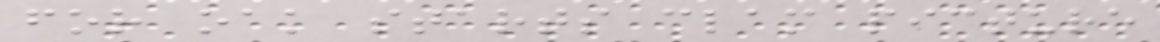for oak starts clam picture
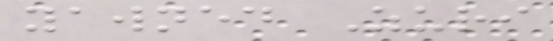yawned Zuri
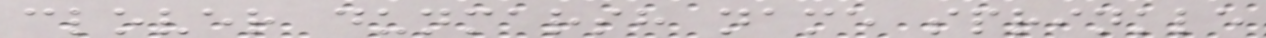clover dunmarsh name sprinkle
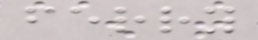ferry
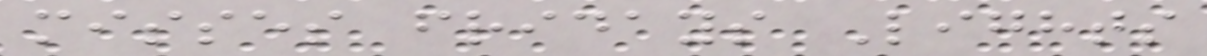misses fridays Lights
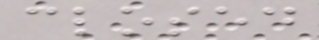closed
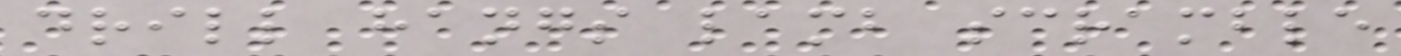drill hangs lamb scramble
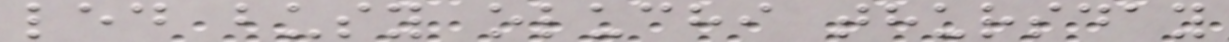led busy oluchi thursday
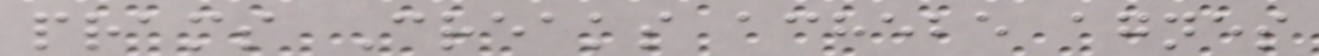prams Creaks achebe agnes
